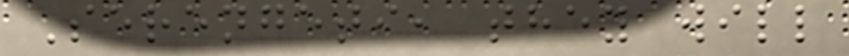Serengeti, they will
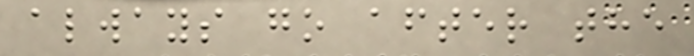always go after the
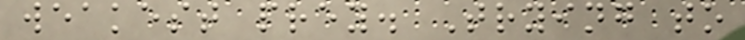weakest prey. Trying to
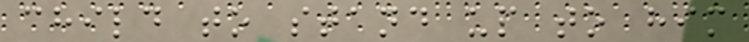child to stand up to him
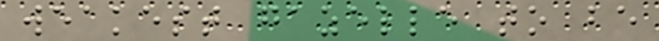weakest gazelle to be
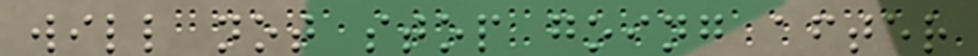will not stop going after
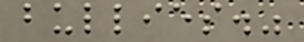bullies."
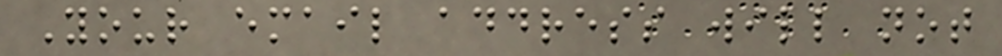Your email address will not
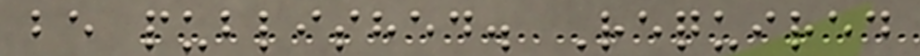be published. Required
